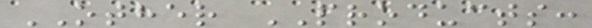OTHER PRODUCTS:
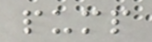pump
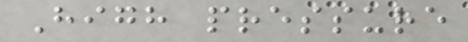High pressure
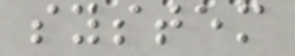system
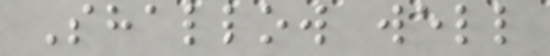Shallow well
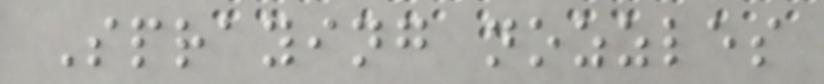Spraying nozzles
